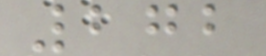272
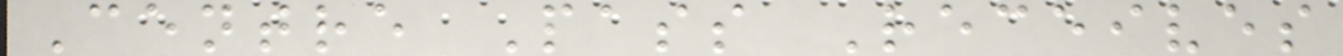Centre Pass Receives
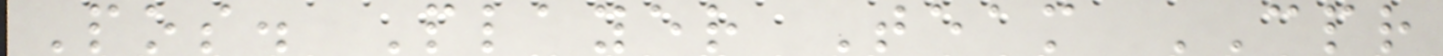Pos. Player Team CPR
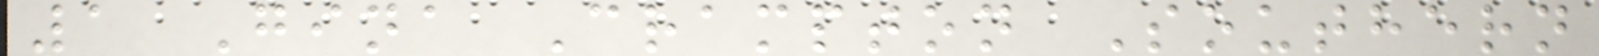1 Gina Crampton Southern
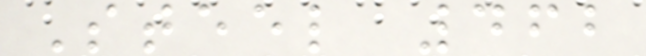Steel 462
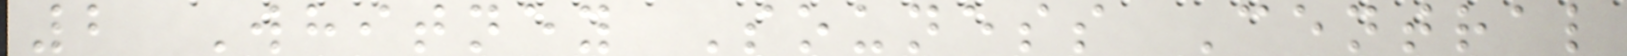2 Whitney Souness Central
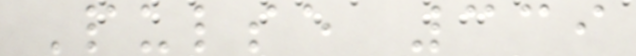Pulse 339
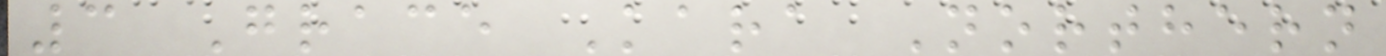3 Grace Kara Northern
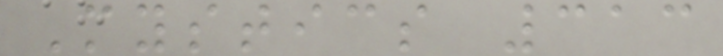Mystics 313
